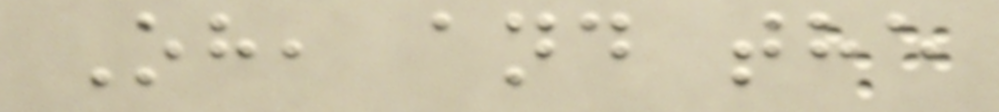Oh, and the
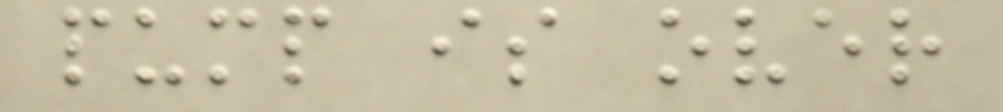pump is over
